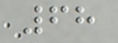68
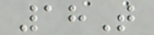18T
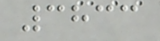3833
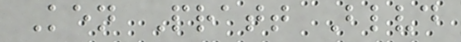Ken Pratt Blvd
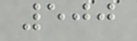500
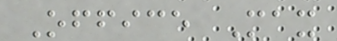Office Max
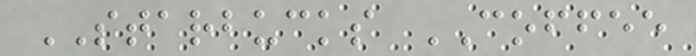STARBUCKS COFFEE
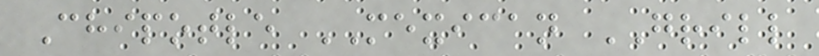Chipotle MEXICAN GRILL
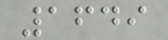1649
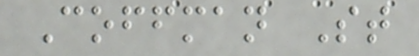Coffman St
